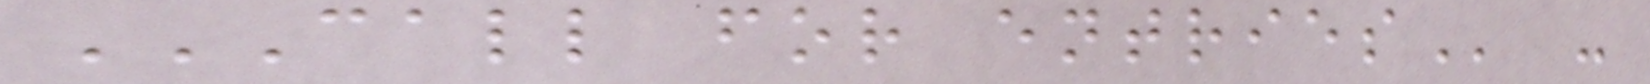CALL FOR ENTRIES -
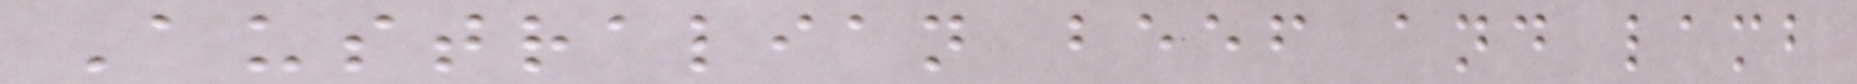Australian beef and lamb
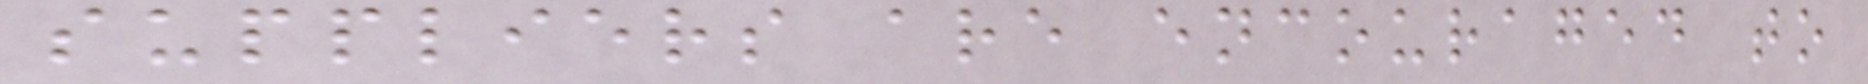suppliers are encouraged to
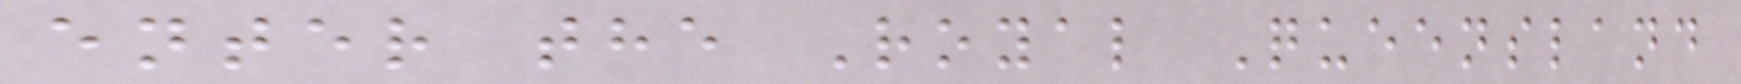enter the Royal Queensland
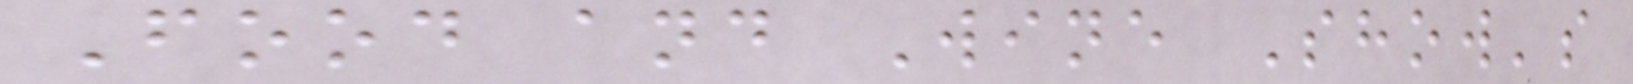Food and Wine Show's
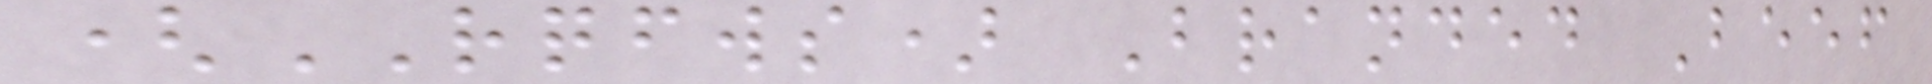(RQFWS) Branded Beef
